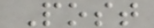Post
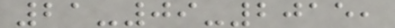21-09-2015,
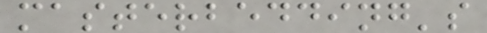masterbedding's
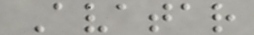Avatar
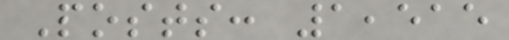Posts: 1,515
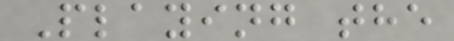Playing the
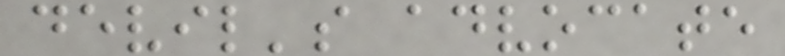devil's advocate
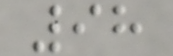98
